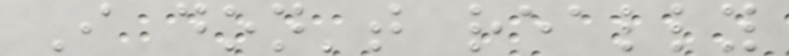I don't really
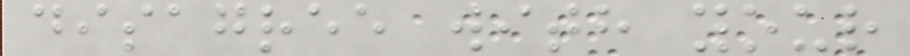disagree with your
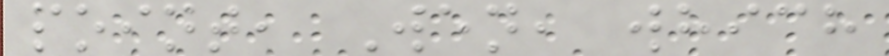point, Wen, which
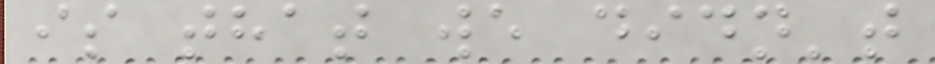is that we didn't
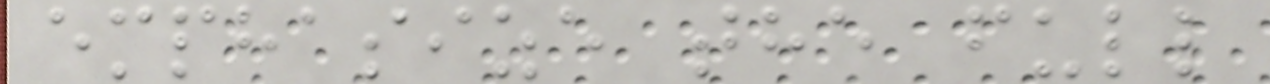emphasize the full
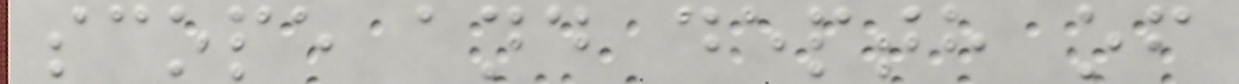scope and depth of
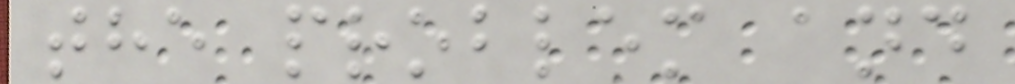the problem and
